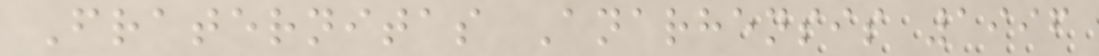Fraternitas Anarhensis 1996
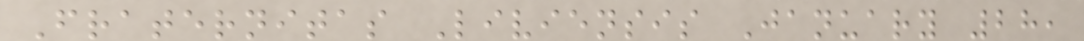Fraternitas Liviensis January 28,
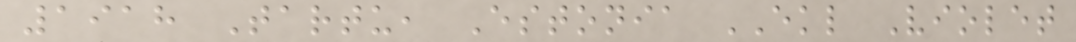1918 Tartu, Estonia EKL Violet
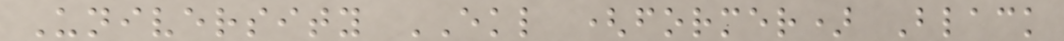University EKL (former) Black
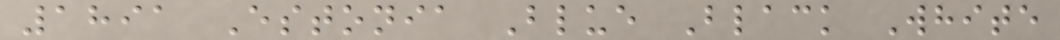1891 Estonia Blue Black White
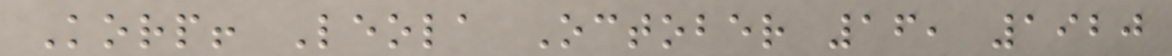Korp! Leola October 16, 1920
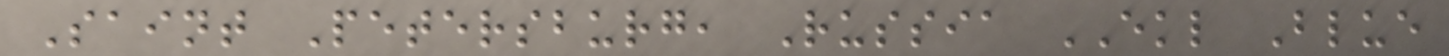Saint Petersburg, Russia EKL Blue
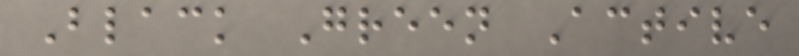Black Green Active
